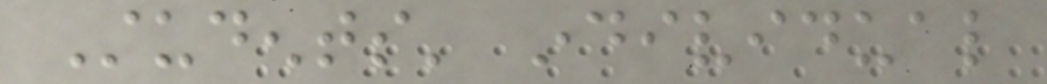Students' individual
